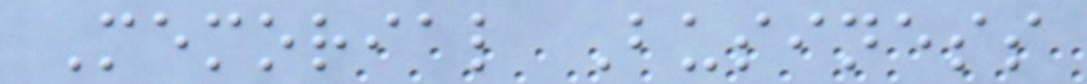Memorial Business
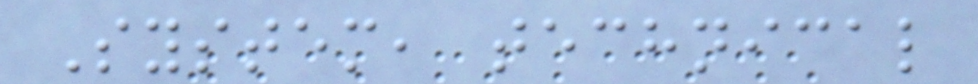System, technical
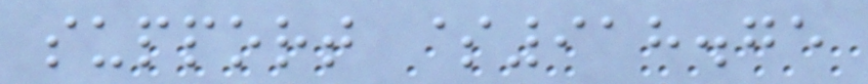support $918.75
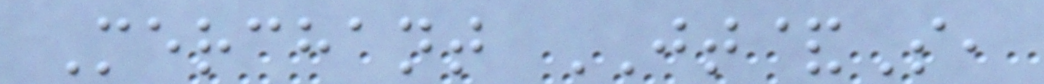Merchant JT&S,
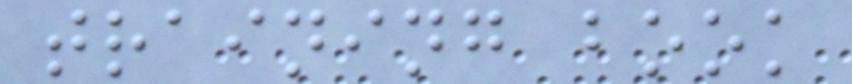training book
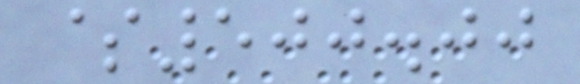$500.00
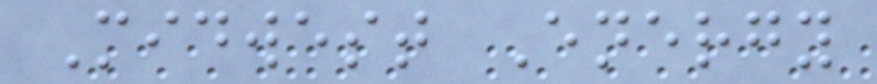Midwest Energy
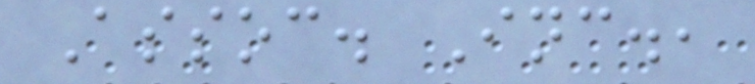Assoc. Inc.,
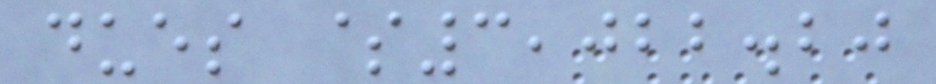dues $3,022.20
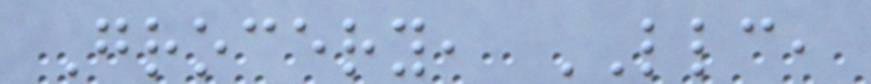Grocery, LLC,
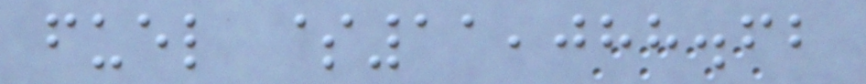fuel $11,088.62
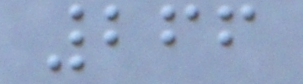266
